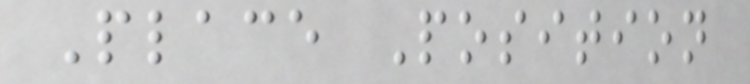Place Position
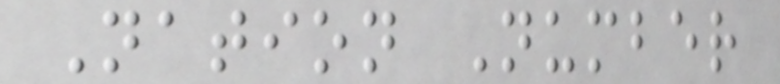Nation Number
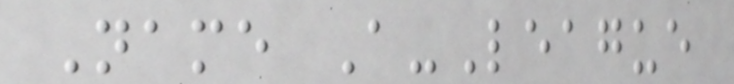Name A-League
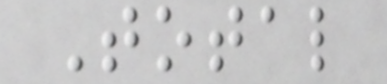Total
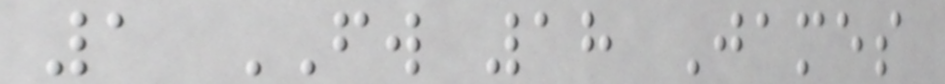1 FW 18 James
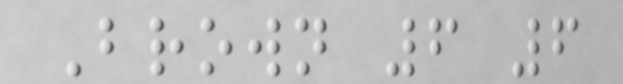Brown 6 6
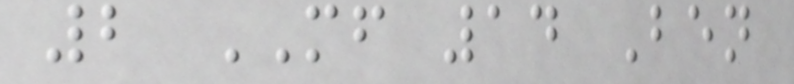2 MF 14 Ben
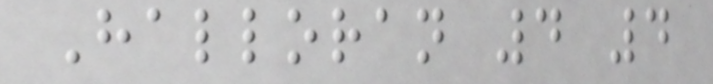Halloran 4 4
